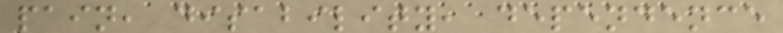pain, disability, dependence
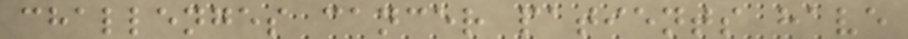challenges cancer patients have
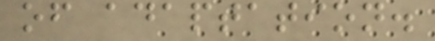of adaptation.
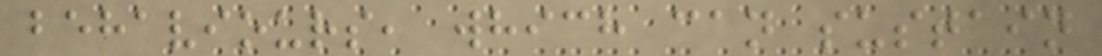behaviours, which can sustain
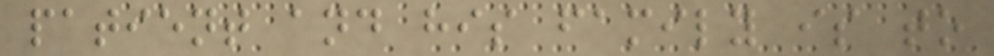patient and his family is to
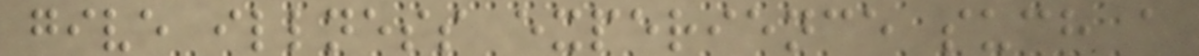give illness experience such a
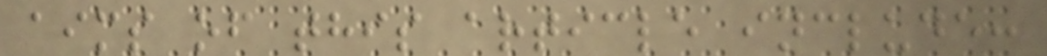aims of this article include:
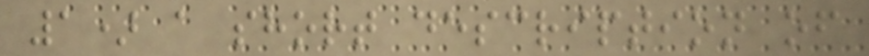1) a short description of
